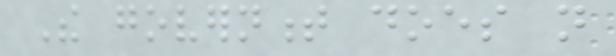The government does not
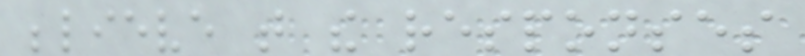believe that the responses
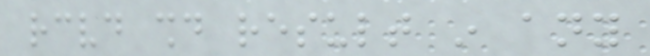received should result in any
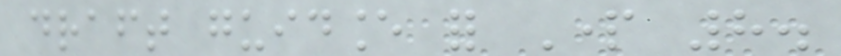draft guidance for Part 8.
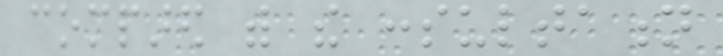compared with the consultation
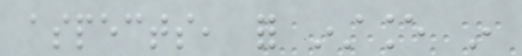aspects, for instance in
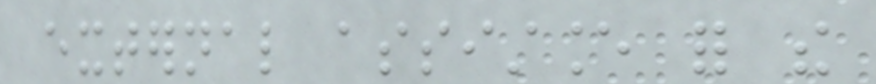external assistance for the
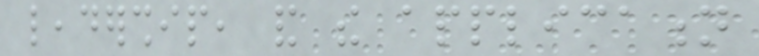leadership, and the application
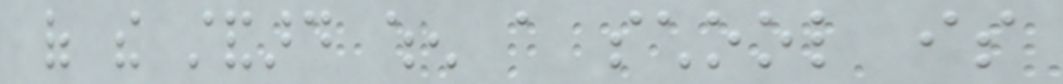of the standard when a school is
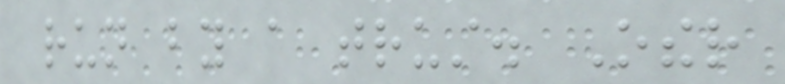run by a trust. Other
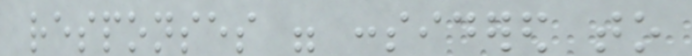responses were considered to
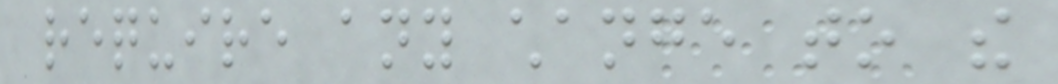require any change to the
